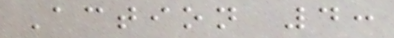Action 4:
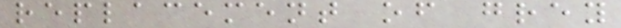replacement of grey
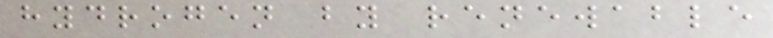hydrogen by renewable
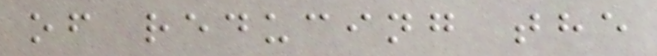of reducing the
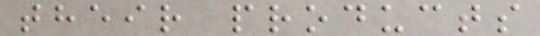their products
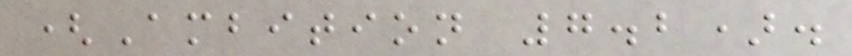(Ambition 7.2).
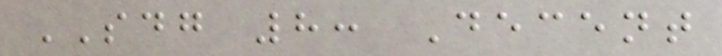SDG 8: Decent
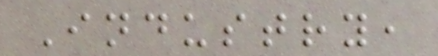Industry,
